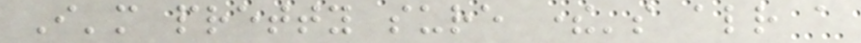I'm pretty sure there's already a
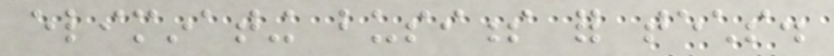eliminating business for techs.
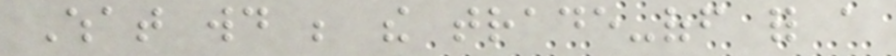What would be the trade-off for a
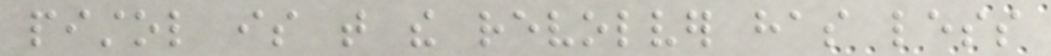pistol is that the revolver has less
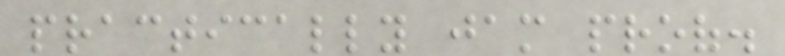practically jam proof.
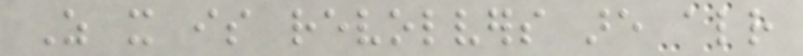As it is revolvers are already
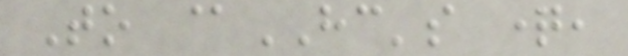To @HC's question,
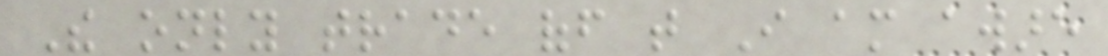The only trade off that I am aware
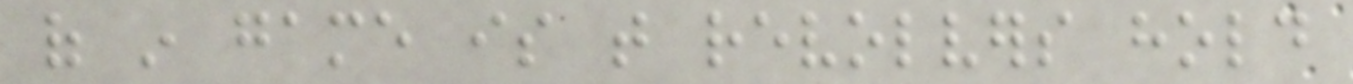of in game is that revolvers hold
